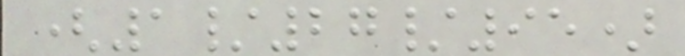(1/27/95)
